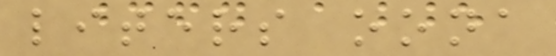liters oona
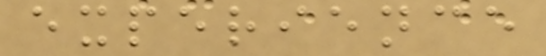experience
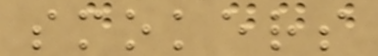smokers
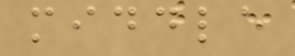middle
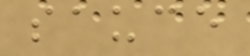sauce
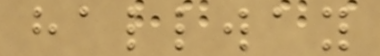hallway
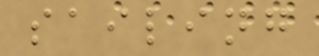sailing
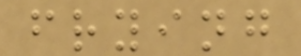frying
